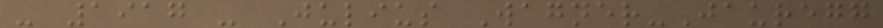- 1917 - Julius Wagner-Jauregg
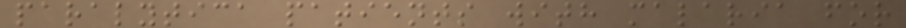paralytica patients with malaria for
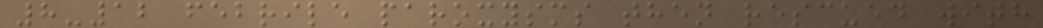8-12 febrile paroxysms then rescued with
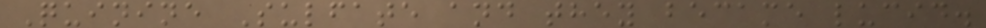Quinine Sulfate and they became lucid.
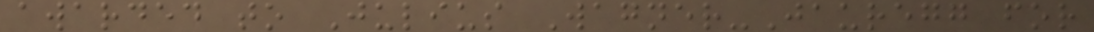awarded to Julius Wagner-Jauregg for
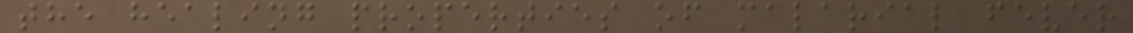the healing properties of malarial fever
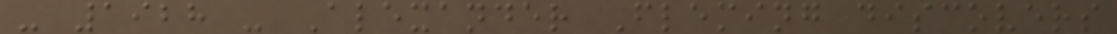- 1928 - Alexander Fleming discovers
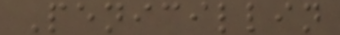Penicillin
